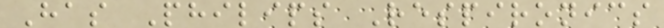Has Philips Respironics
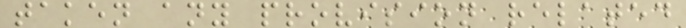taken any provision related
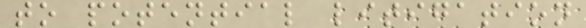to potential litigation
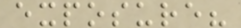exposure?
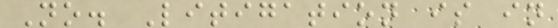No. Litigation is in
